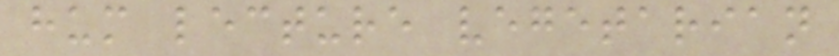hum lecture vegetarian
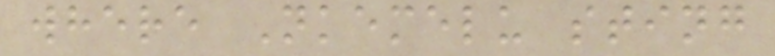where Nkemelu sting
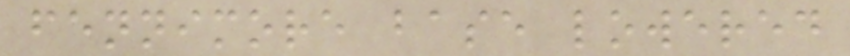fennimore base lowered
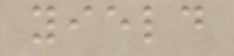yield
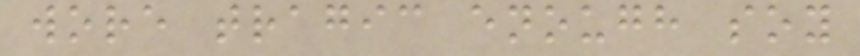wore tragic enough soy
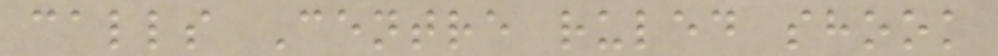calls Centre ruled shook
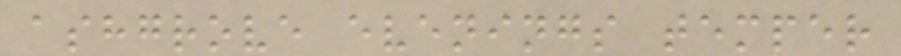ashgrove evenings temper
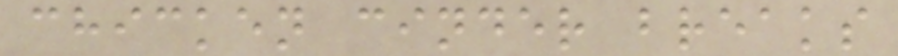chicken cinder breaks
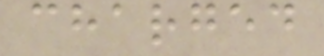charged
